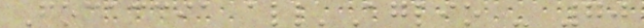Focaccia all'Aglio - 70
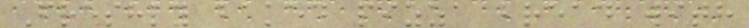Freshly baked pizza bread with
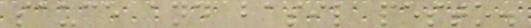sauce and basil pesto.
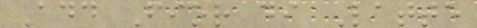Add Fior di Latte
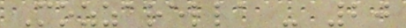Mozzarella - 20
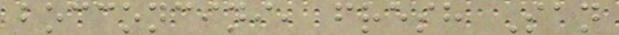bocconcini, fresh San
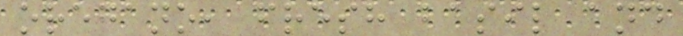oregano, fresh basil and
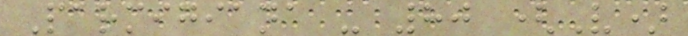Parmigiana - 80 (V)
